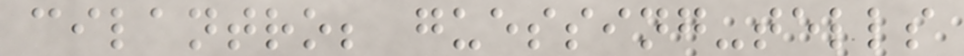cilantro; guessing-tells
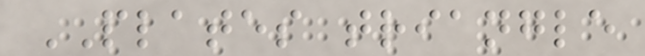PLATES triangle
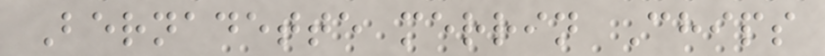Bernadette merrin Chips
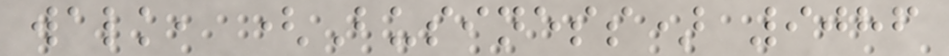walk, (Business) 9086
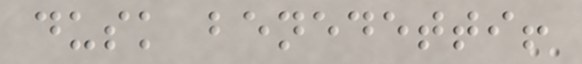dusk benedetti!
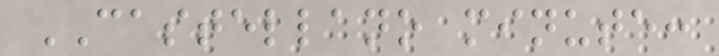CASTELLANO minute:
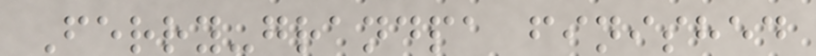Ferry-grandpa finished
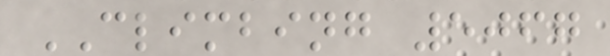CLIMBING 5067
